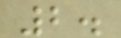2.
